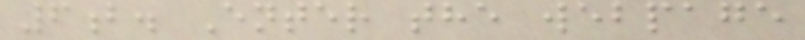6b. Enter the webpage
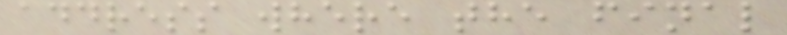address where the final
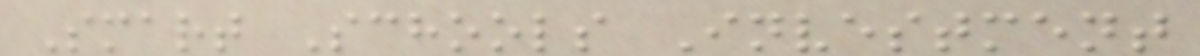Smart Schools Investment
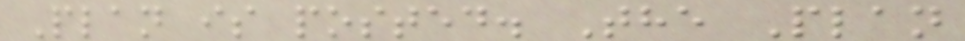Plan is posted. The Plan
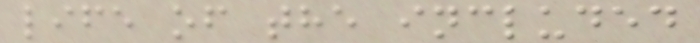life of the included
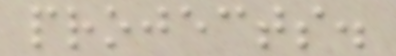projects.
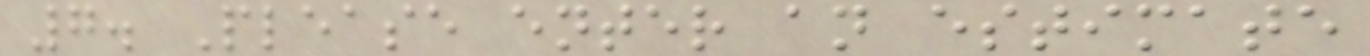7. Please enter an estimate
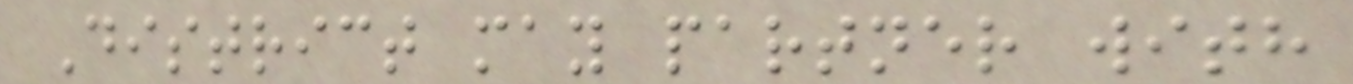District may partner with
